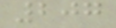207
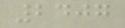2407
